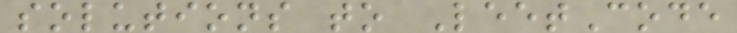solutions to LeetCode
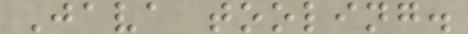Java tooling.
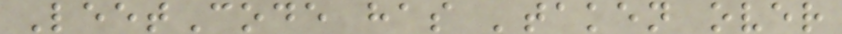LeetCode has 'taken over
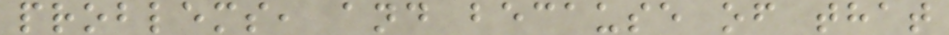problems, and because of that
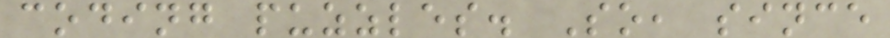coding puzzles. So, since
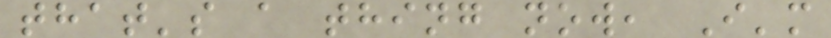that's a thing now, I'm
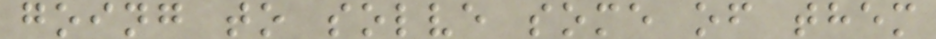going to solve some of them
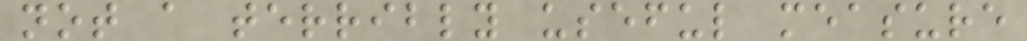not a terribly useful measure
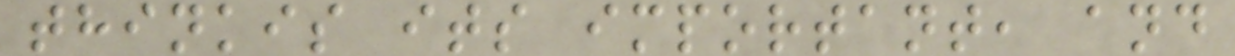thinkis its important, and
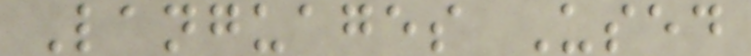Languages Used
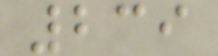239
